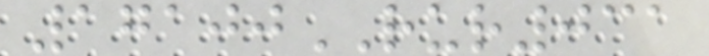17100RUR031
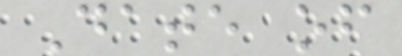Date of
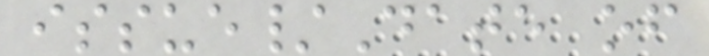issue/Date of
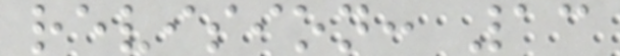revision: 13
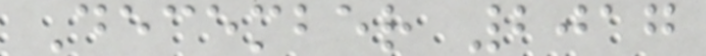December 2017
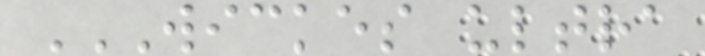WICKES ULTRA
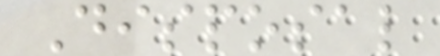Disposal
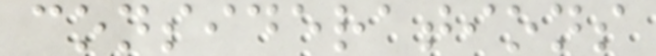considerations
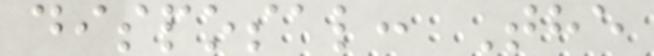disposal: The
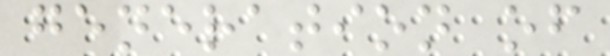generation of
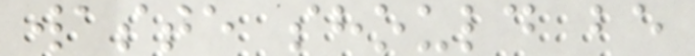waste should be
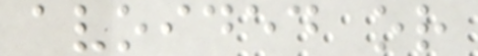avoided or
